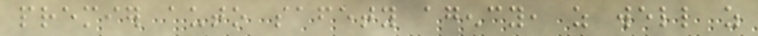premier auto safety agency, as well as
